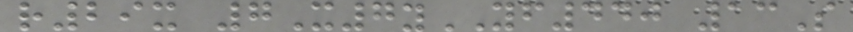r29x 7X7yYF440 13S
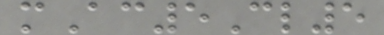mAc5Cl5
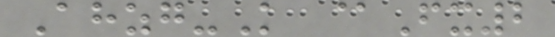Ahzg-K @Fx2
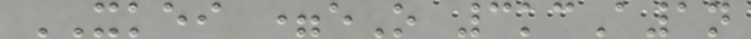XKEI =eO 3kcA1n
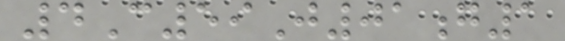4C59J01g1
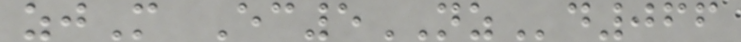zjM Ec5NZd066
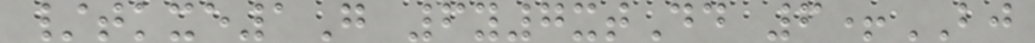/tkxe1G 6y7xtDd 6+BJ
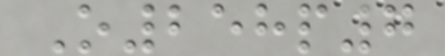O258p7
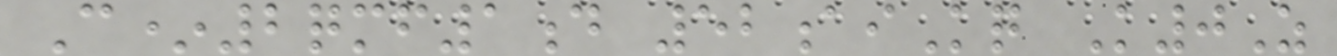C*2qmf1d 52aiKq K0Z
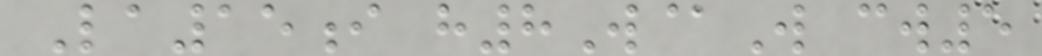La15i h8W@W cw5
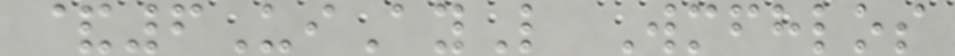&6UiAyL Wmfhlos
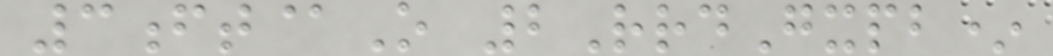3ft@O 2RrdGxpb*
